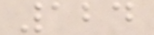124
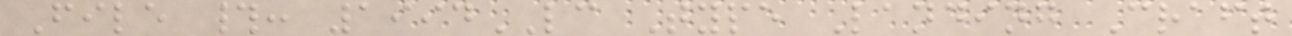File #: 1994LC Type Landing Craft
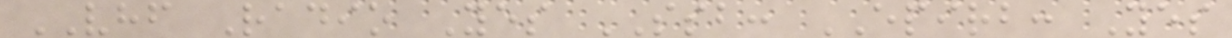VHF Radio Yes SSB: EPIRB: Yes
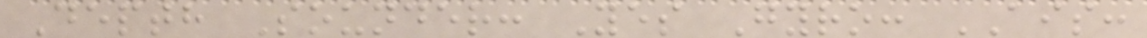Depth Sounder: Yes Gyro: AIS:
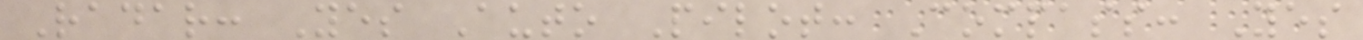Radar: Yes Auto Pilot: Compass: Yes
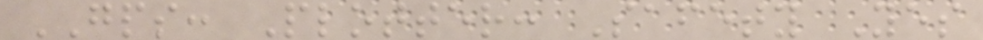GPS: Plotter: Safety Yes
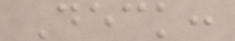Deck:
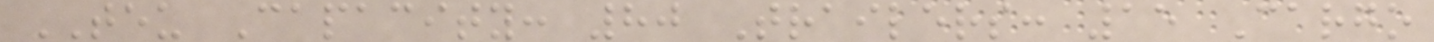TEU Capacity: 80 Trailers: 15 Cargo
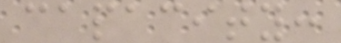capacity:
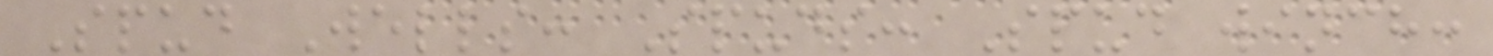Spud Wells: Spuds: Spud winch:
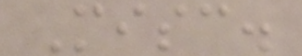Misc.
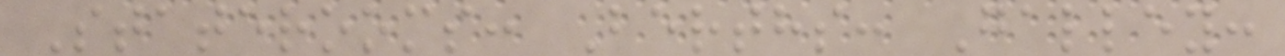Staterooms: Berths: Galley:
